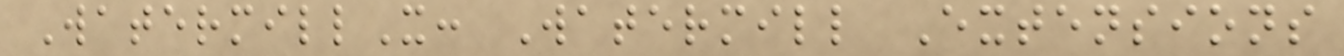WatermillX: Watermill Extensions
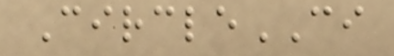CircleCI
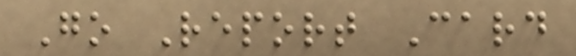Go Report Card
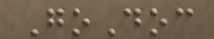GoDoc
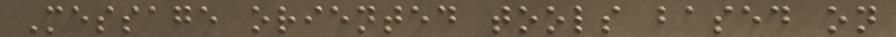Message oriented tools based on
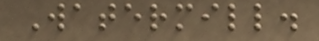Watermill.
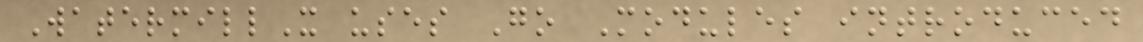WatermillX uses Go Modules introduced
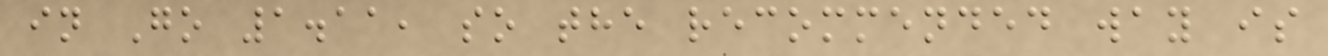in Go 1.11, so the recommended way is
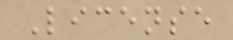License
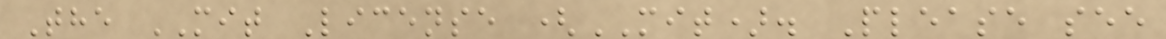The MIT License (MIT). Please see
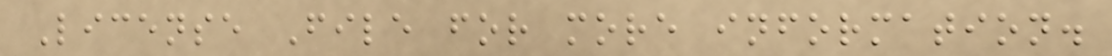License File for more information.
